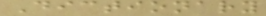Dictionary
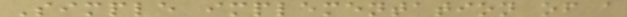Simple implementation of a
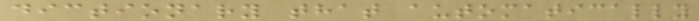dictionary that automatically
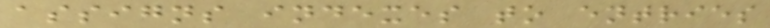assigns indexes to entries
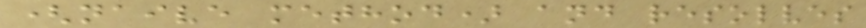(naive method) and resolves
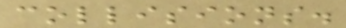collisions.
